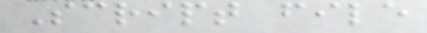Script file
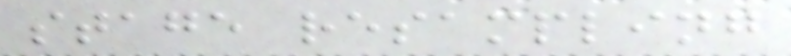stage resampling
